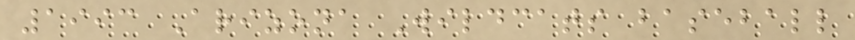1993 Arizona Wildcats baseball
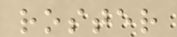roster
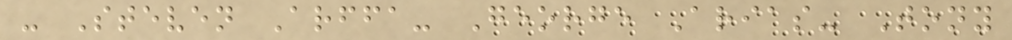- Steven Arffa- George Arias- Tony
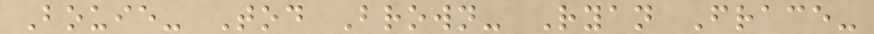Bouie- Tod Brown- Ryan Frace-
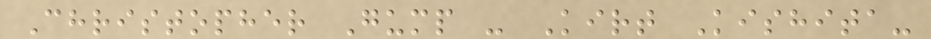Christopher Gump - Kirt Kishita-
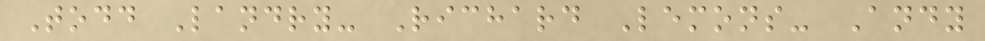Todd Landry- Richard Lemons- Andy
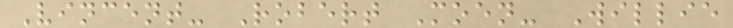Vincent- Robert Moen- Willie
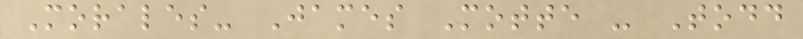Morales- James Motte - Todd
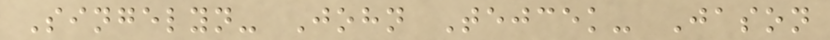Singelyn- John Tejcek- Jason
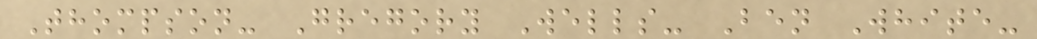Thompson- Gregory Wells- Ben White-
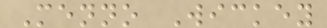Menno Wickey
